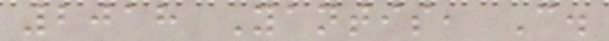2018 Yantis, C.
